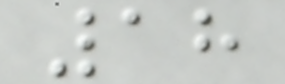18
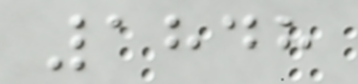1848
